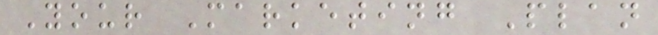Your Marketing Plan
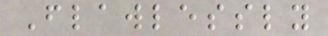Flawlessly
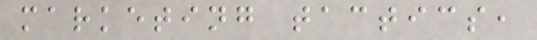marketing tactics,
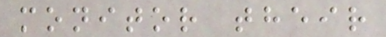monitor their
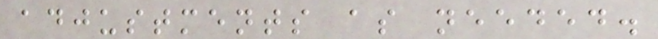adjustments as needed.
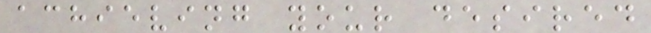achieving your desired
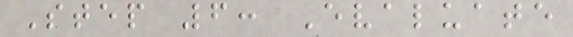Step 6: Evaluate
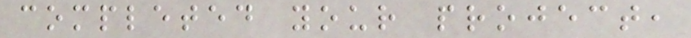completed your project,
